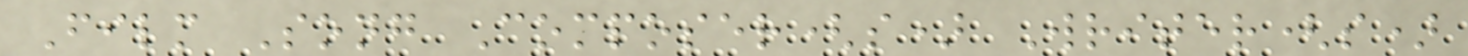Film Song Composer(s) Writer(s)
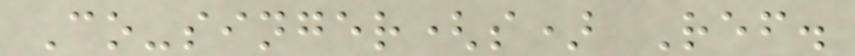Co-singer(s) Ref.
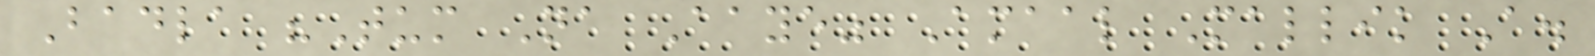Badla "Tum Na Aaye" Amaal Mallik A.
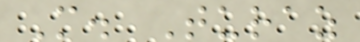M. Turaz
